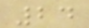24
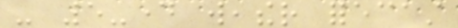- 5-day weather forecast
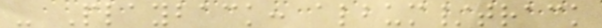- Playback: album/track
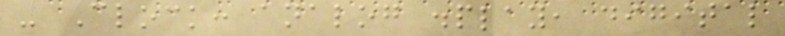- Clock: analog display, digital
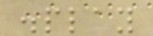display
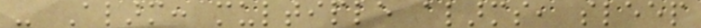- Alarm: multiple alarms, sleep
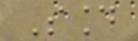Sound
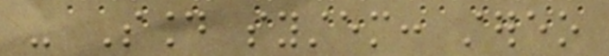- Sound system: stereo
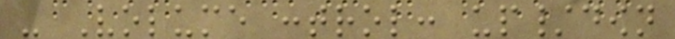- Volume control: up/down
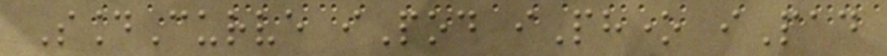SoundCurve iPod iPhone iPad
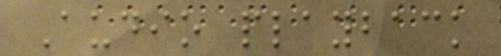Audio playback
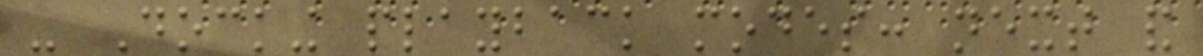- Docking playback modes: next and
